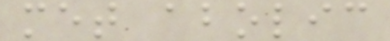met abolic
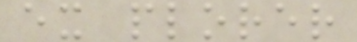ex plorer
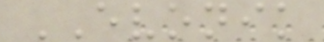EVONIK
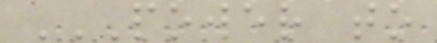POWER TO
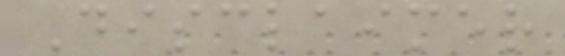Disclaimer
